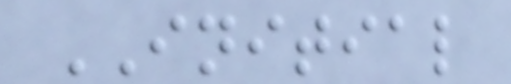INITIAL
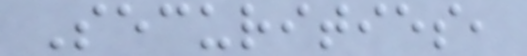Securities,
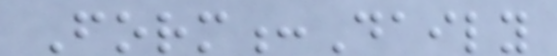Form:Daily
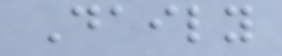Daily
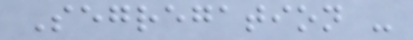Segregation -
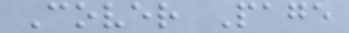Cover Page
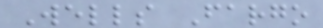Wells Fargo
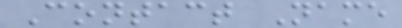Contact Name
